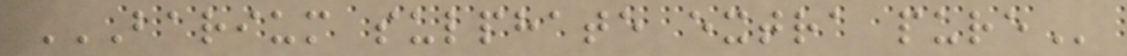BARIUM SULPHATE EXTRA PURE
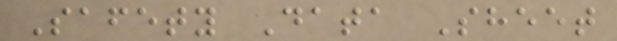Safety Data Sheet
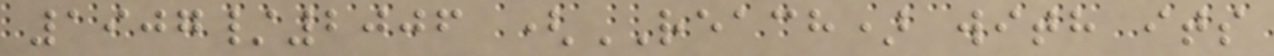1907/2006 (REACH) with its
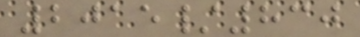2015/830
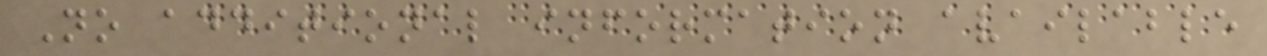No additional information available
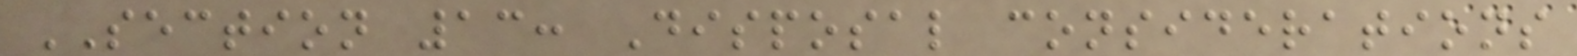SECTION 13: Disposal considerations
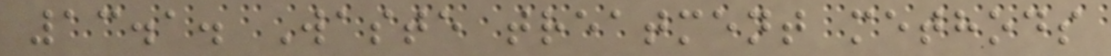13.1. Waste treatment methods
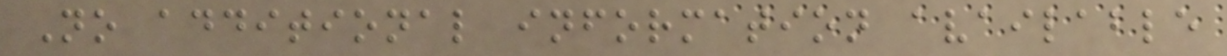No additional information available
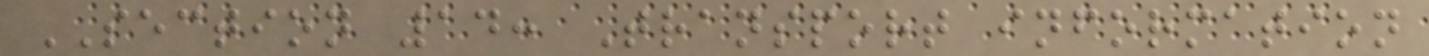SECTION 14: Transport information
